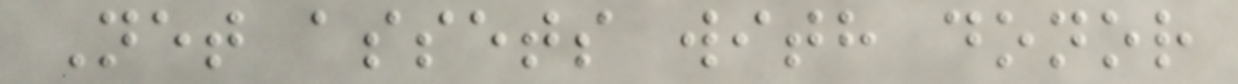Net assets with donor
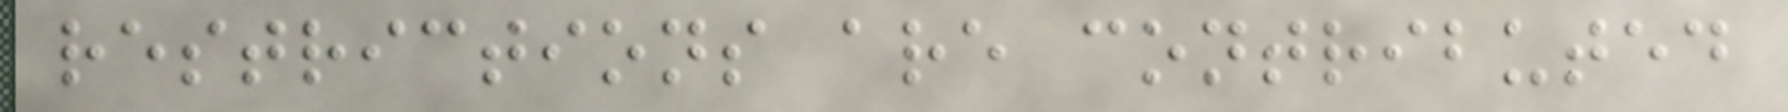restrictions are contributed
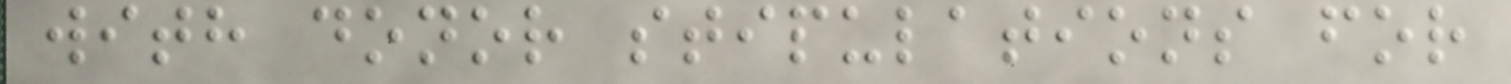with donor stipulations for
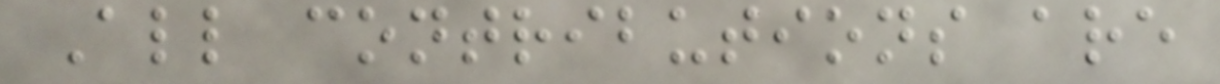All contributions are
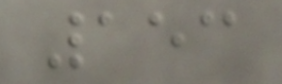153
